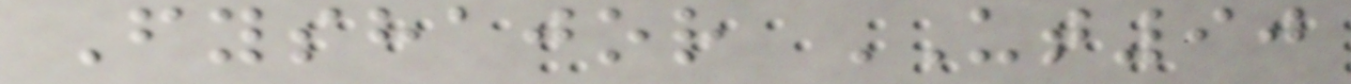Fyshajor UT90
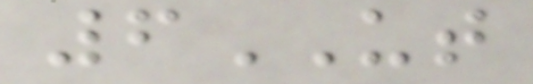6UT
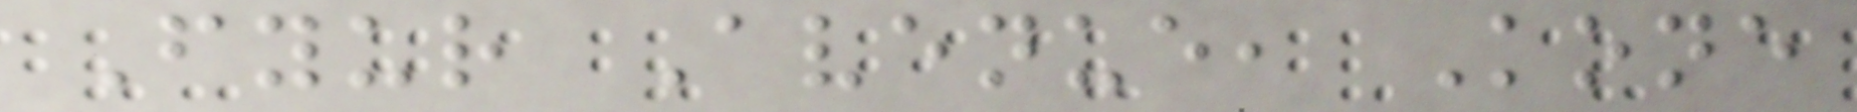Fyur Avenue, Kone
